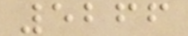5266
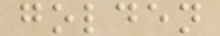golden
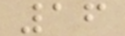16
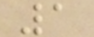1
